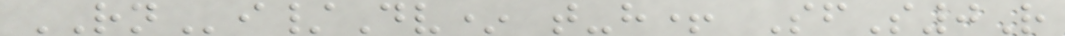RNi/Dv* t-h+ SfS0R
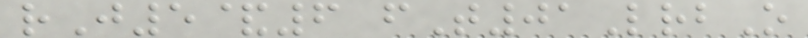rJ5&6 fT01LrbO
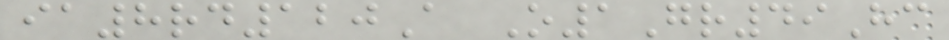ia8rd120A O1Gr49Hc
